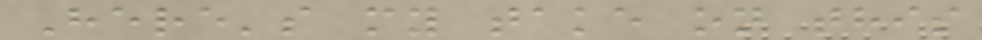Here's my take on this
